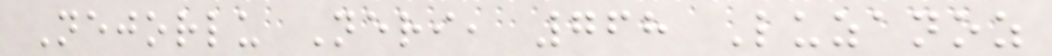Nejorlu Neri, 768 Luzanoz
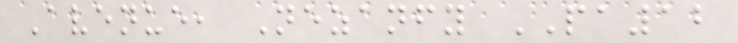Avenue, Nezanfy PA12
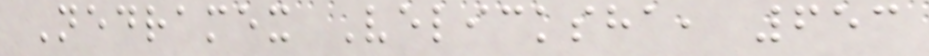Nedramex Velicksha, 653
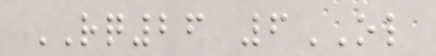RQ26 6OL
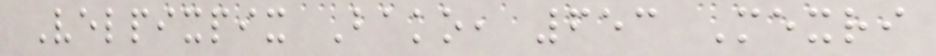Velpixpix Bako, 653 Mexri
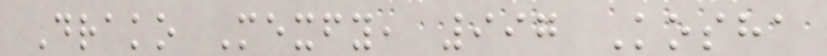Drako Mexfy, 997 Kosha
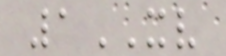1XV
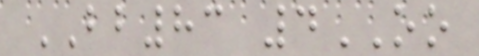BB83 4OO
